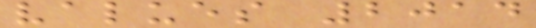values 2014
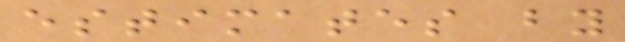estimates by
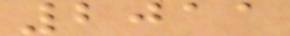2011
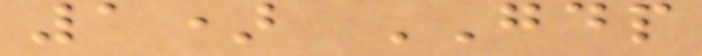1) GDP
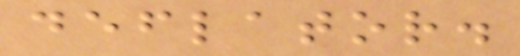deflator.
